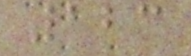123
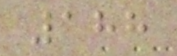188
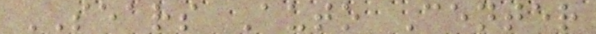SEARS Auto Center
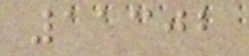11302
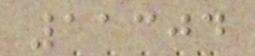11304
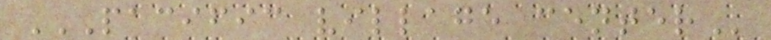PACIFIC VILLAGE CENTER
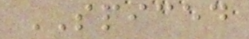SPICED
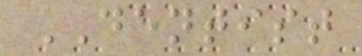DENTIST
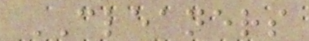CLEANERS
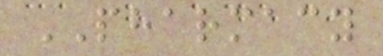PHARMACY
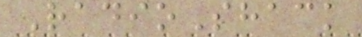RadioShack
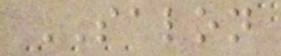SALON
